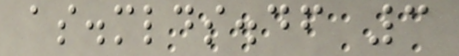as.mlds.df 3
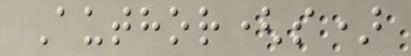Author(s)
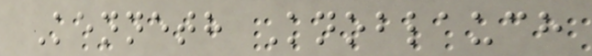Kenneth Knoblauch
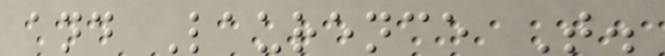and Laurence T.
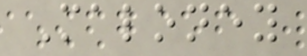Maloney
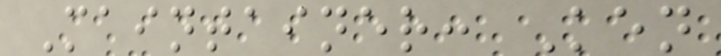Maintainer: Ken
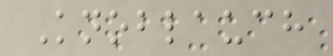Knoblauch
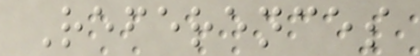References
